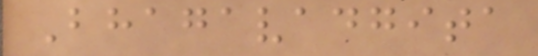Bhagavadgita
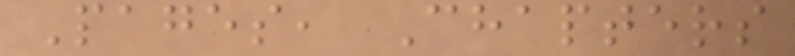Pages, Chapters
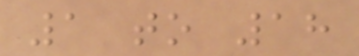1 to 18
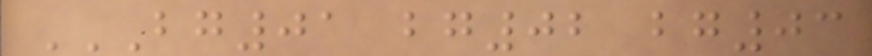BG01 BG02 BG03
